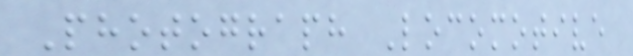Photograph Locomotive
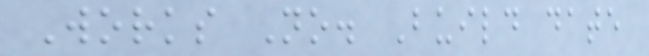Works No. Build date
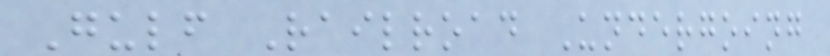Gulf Railroad Undergoing
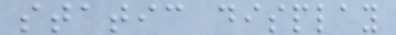static display
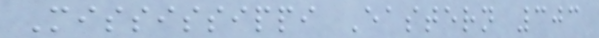Mississippi Eastern 303
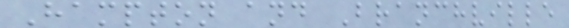Hampton and Branchville
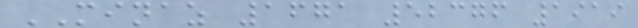MINAZ 1671 52376 1919
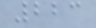223
